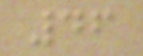46
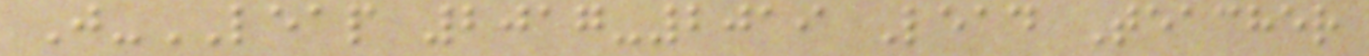J-LEAP 2017-2019 Lead Teacher
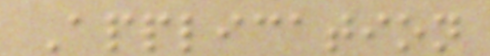Application
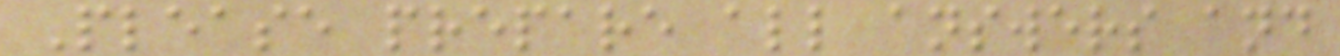Please prepare all answers and
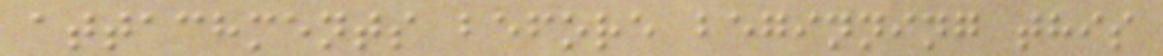attachments before beginning this
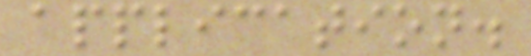application.
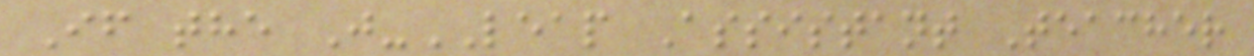If the J-LEAP Assistant Teacher
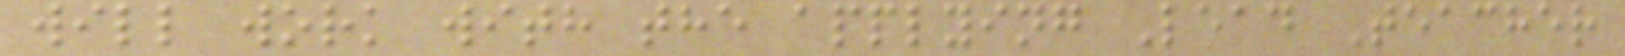will work with the applying Lead Teacher
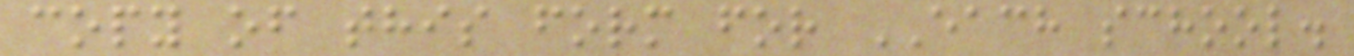copy of this form for EACH school.
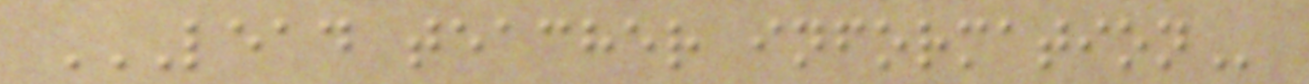LEAD TEACHER INFORMATION
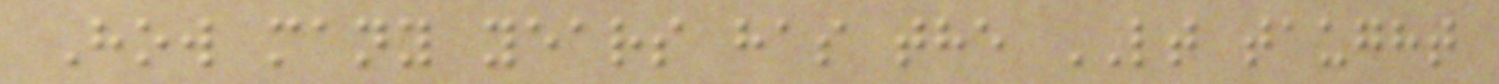How many years has the LT taught
